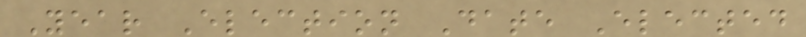Year Election Date Elected
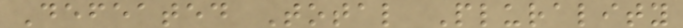Defeated Total Plurality
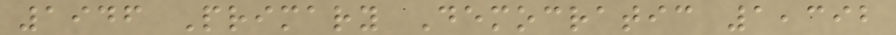1946 Primary Democratic 1,392
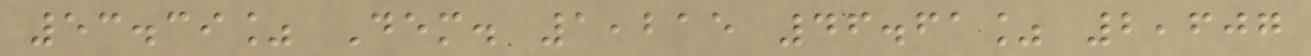53.39% Dem. 1,215 46.61% 2,607
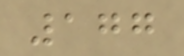177
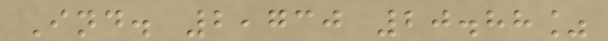Ind. 2,730 20.88%
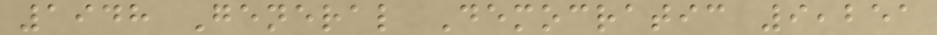1948 General Democratic 9,251
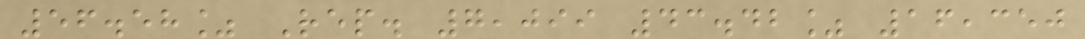56.58% Rep. 7,099 43.42% 16,350
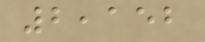2,152
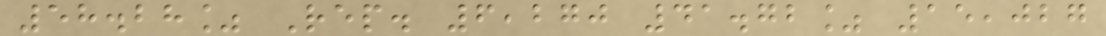58.28% Rep. 6,270 41.72% 15,027
